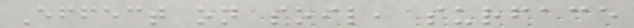Effect on soil, surface
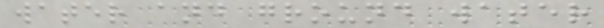water and ground water
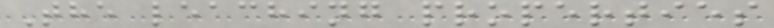The leaching properties
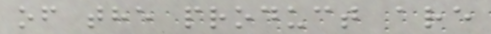of the product are
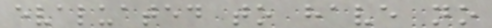evaluated to have no
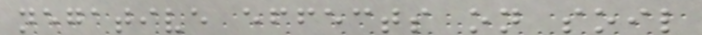negative effects on soil
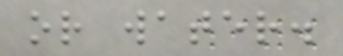or water.
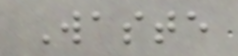Waste
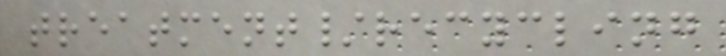treatment/recycling
